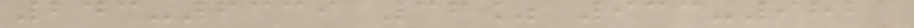243-6339 36% 933-9821
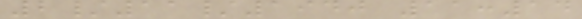2/11/1940 11:14
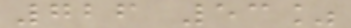726 53%
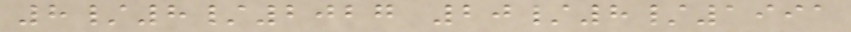8/8/2027 20/8/1991
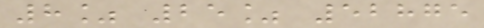8% 25% 52875
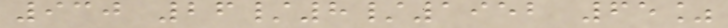930 26/8/1952 65%
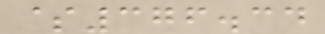$376.34
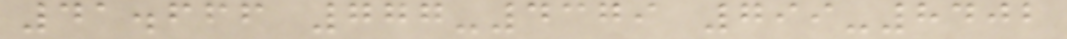41.666 777-4379 799-8402
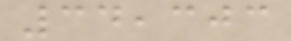34,303
